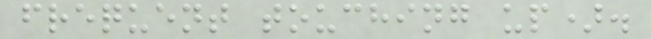frequent touching up).
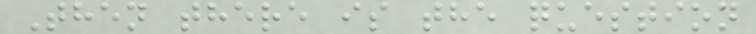Then there is the question
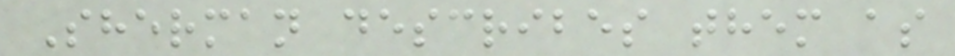Sherman describes them as
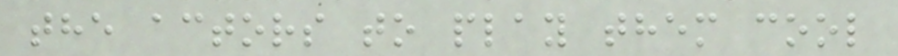the actors to play them cool
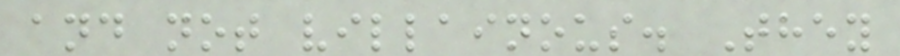and not villainous. They
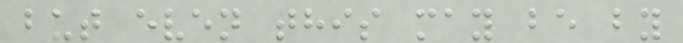but even this may be by
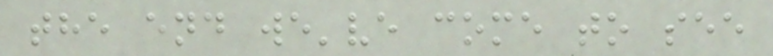the end we've come to see
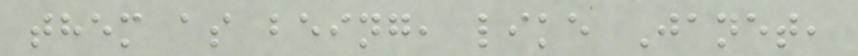them as being, like Janet,
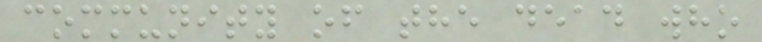community of the dead who
